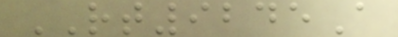RT9245A
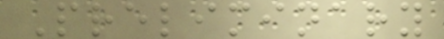Preliminary
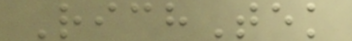RichTek
